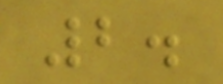2.
